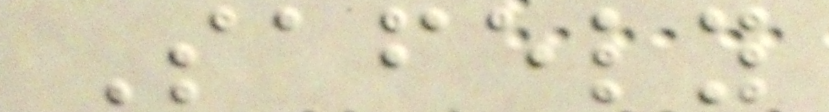Safely
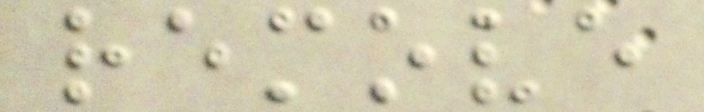remove
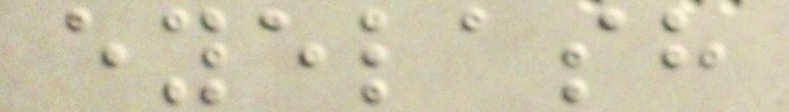eyelash
